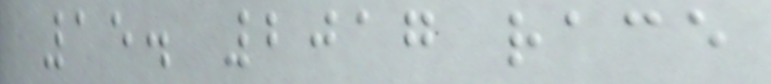15. 2017 race
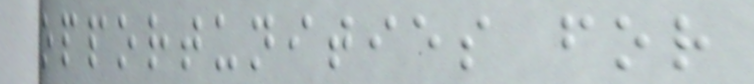opportunities for
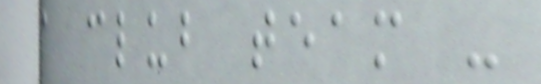a club team -
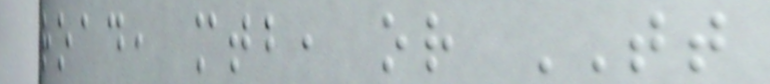road, mtb, or TT
